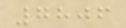7806
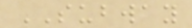SUBWAY
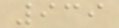939
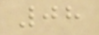08
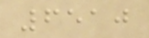6510
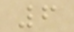6
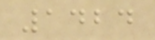1424
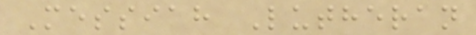Messiah Lutheran
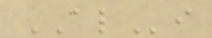ALi
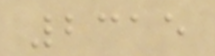2315
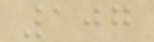107
